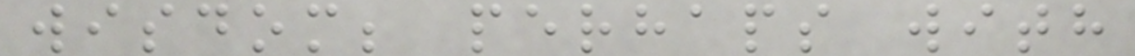wisdom; perhaps with
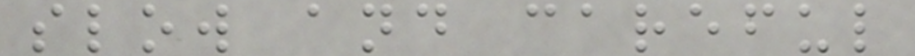slow and careful
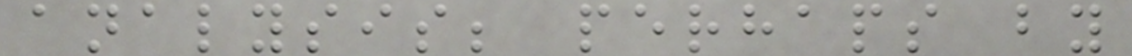analysis; perhaps by
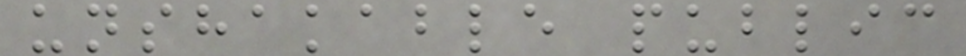unshakable public
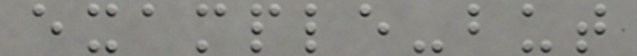example-but
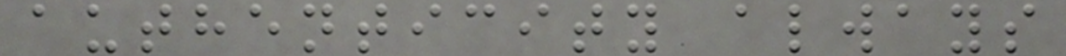authenticity always
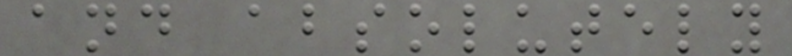and absolutely
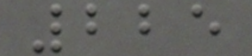225
